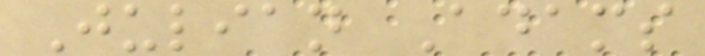Julian Adams
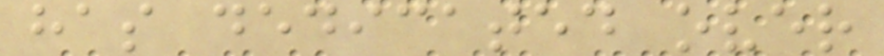has dedicated over
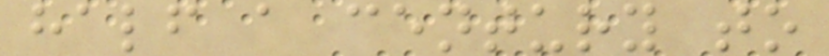half a century to
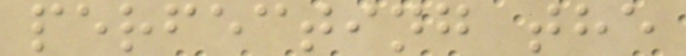perfecting the
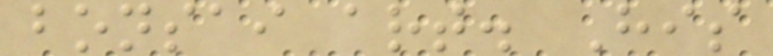bonsai art. His
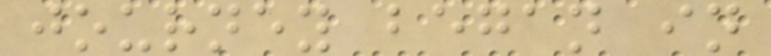journey began in
